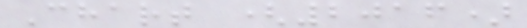Chart (2016)
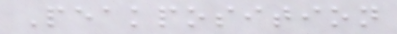Peakposition
